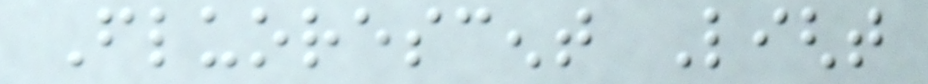Fluorescent Light
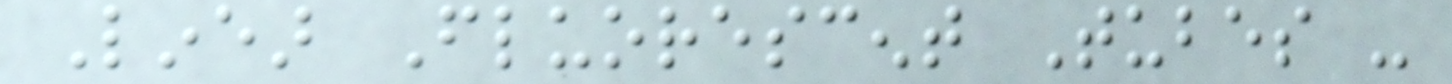Linear Fluorescent Tubes -
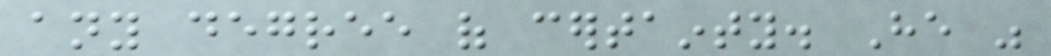any degree of certainty. He was
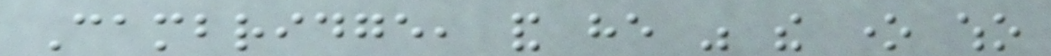Cambridge, and he was the one who
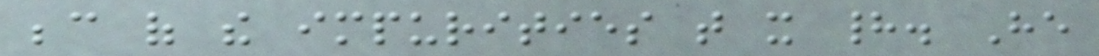because of the impurities that it had. He
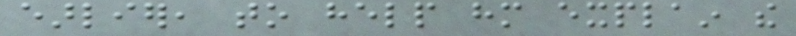earlier, to help him explain the
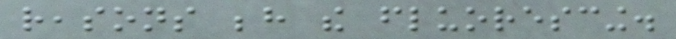reasons behind the fluorescing.
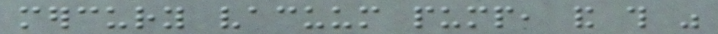mercury vacuum pump, and this was
